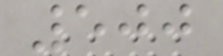500
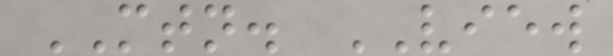MTN. VIEW
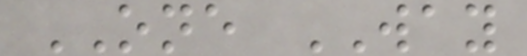ONE WAY
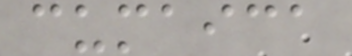cumaica
